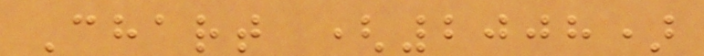Chart (2008)
